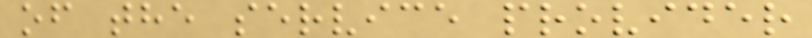of the service provider
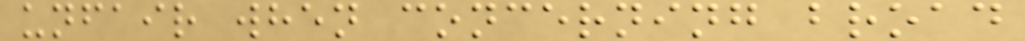unfair when concerning broad
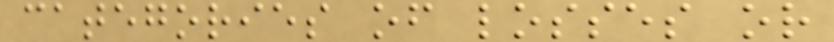categories of losses or
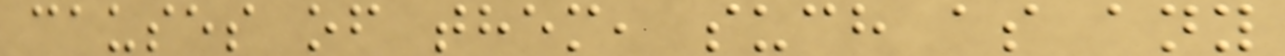causes of them, such as any
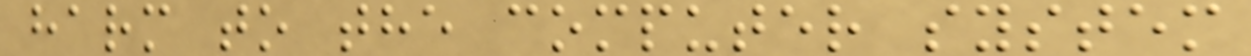harm to the computer system
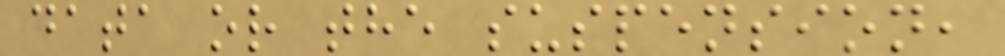data or the suspension,
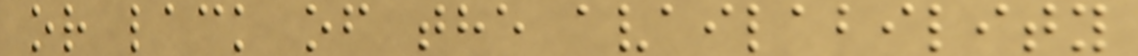or lack of the availability
